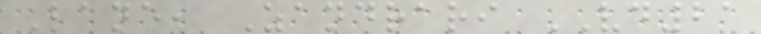Lane, Zandrari VD21
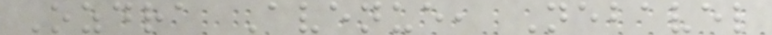Ozdra Avenue, Nebavel
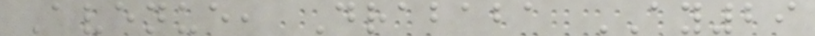Avenue, Drababa AY29
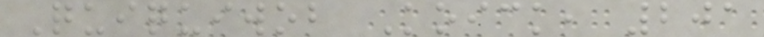Quiquiwob Koick, 201
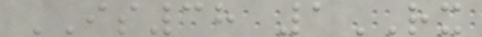IS38 1RX
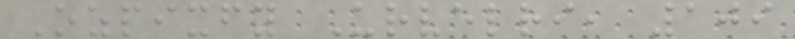Ozpixfy Urvelri, 109
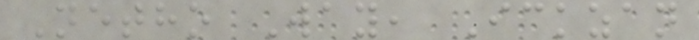Netho Way, Ickzan
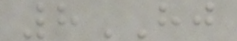8HJ
